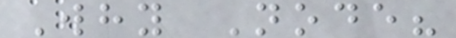Why Node?
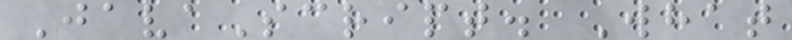JavaScript. What
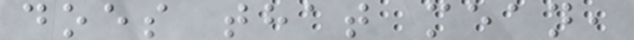does that mean,
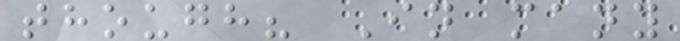though? In many
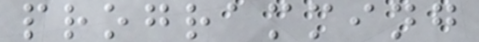programming
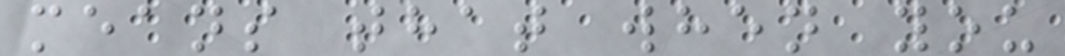means that when you
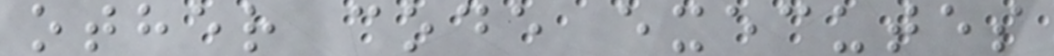other code executes
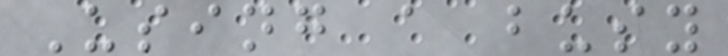Using a busy
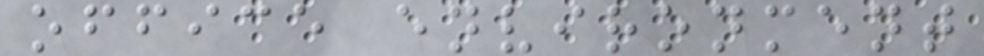office environment
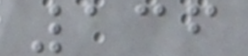136
